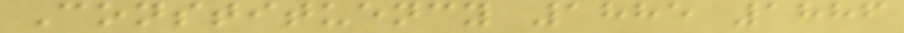Constituency 1885 1886
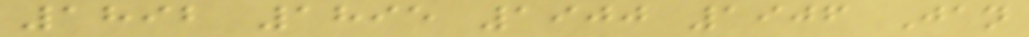1892 1895 1900 1906 Jan
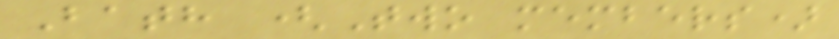Bath (Two members)
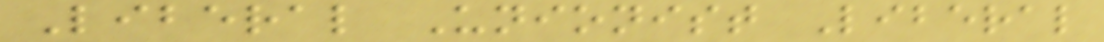Liberal Unionist Liberal
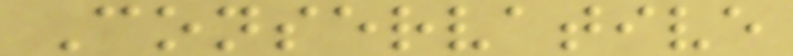Conservative
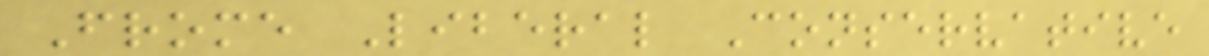Frome Liberal Conservative
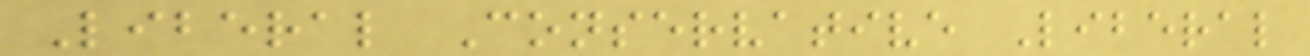Liberal Conservative Liberal
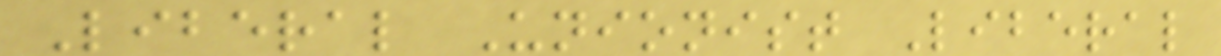Liberal Unionist Liberal
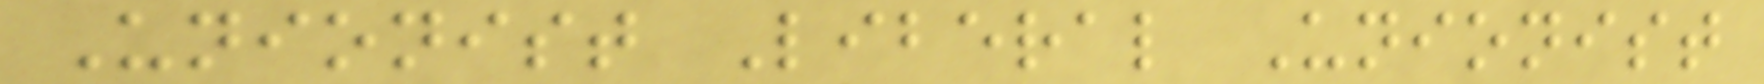Unionist Liberal Unionist
